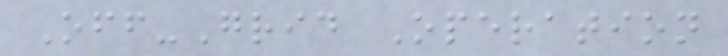Off-Grid Operation
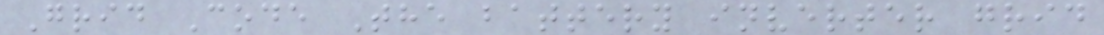Grid Code The battery inverter grid
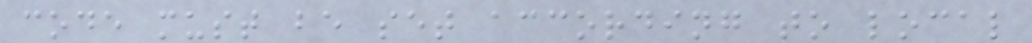code must be set according to local
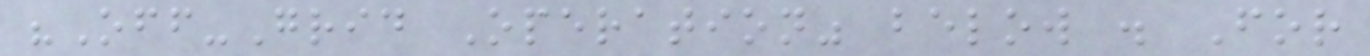"Off-Grid Operation" below . For
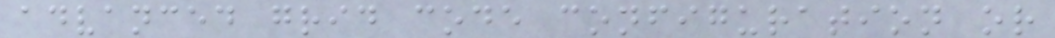advanced grid code configuration or
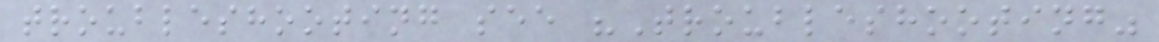troubleshooting see "Troubleshooting"
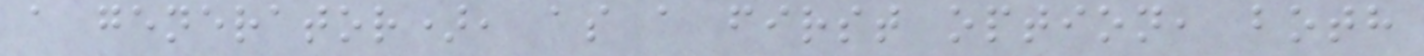a generator), as a first option, both
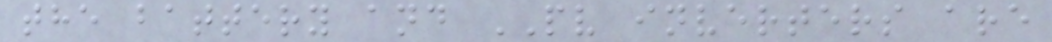the battery and PV inverters are
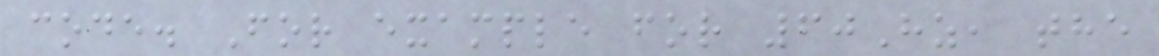code. For example for 60Hz, the
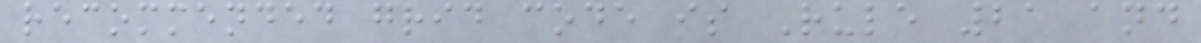recommended grid code is Rule 21 and
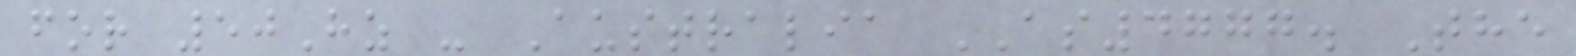for 50Hz - Australia AS4777. The
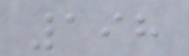198
